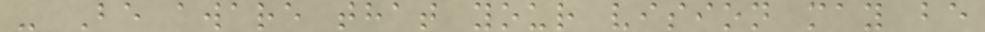- Be aware that your vision may be
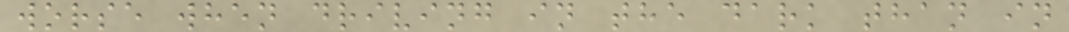worse when driving in the dark than in
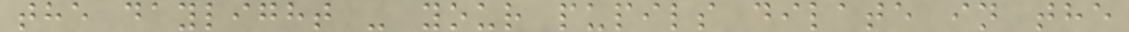the daylight - your pupils dilate in the
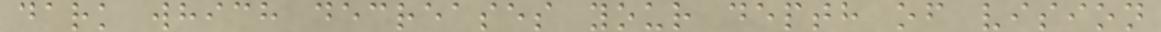dark which decreases your depth of vision
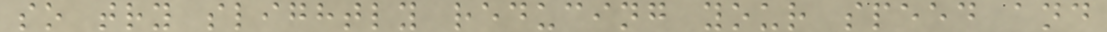so try slightly reducing your speed and
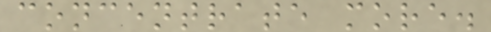concentrate more.
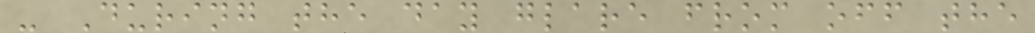- During the day glare from off the
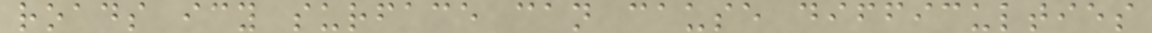roads icy surface can cause difficulties
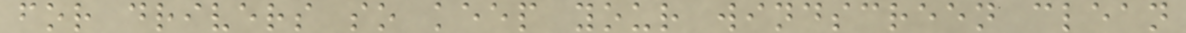for drivers so keep your windscreen clean
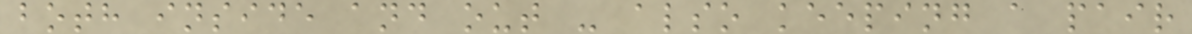both inside and out - also keeping a pair
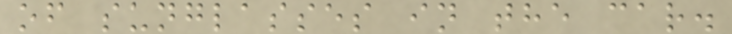of sunglasses in the car.
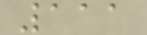111
